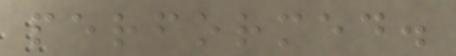performed.
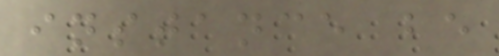instance be
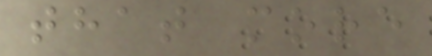that more
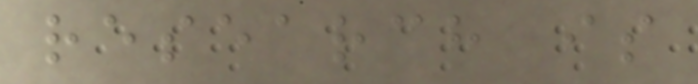research is
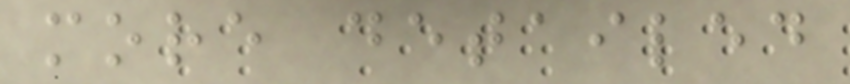more detailed
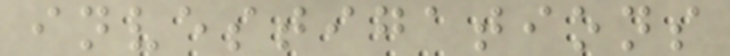investigations
